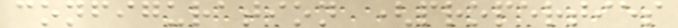configuration (properties
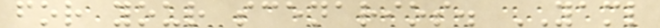for your scenarios. YAML
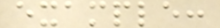example:
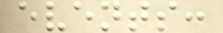events:
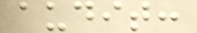audit:
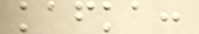kafka:
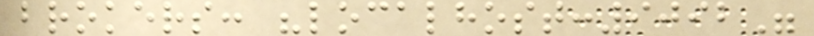brokers: "localhost:9092"
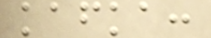kafka:
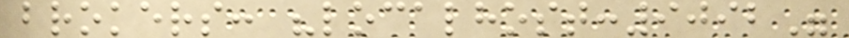brokers: "localhost:9092"
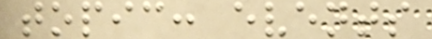topic: events
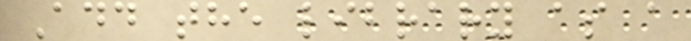Add the library as a
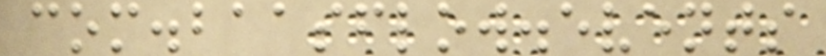com.baasflow.events
